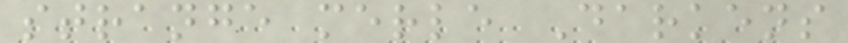strange merle Darkens
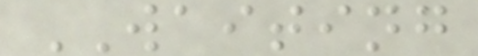WAITING
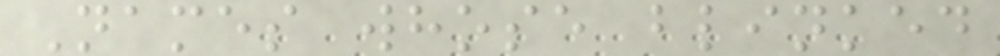Names whose blinked
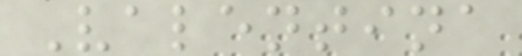Valentina
